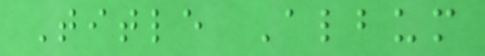Title Album
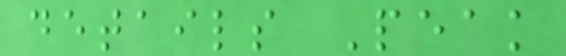details Peak
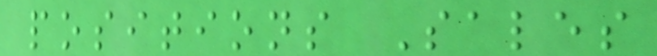positions Sales
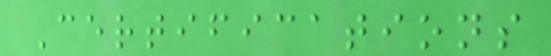Certifications
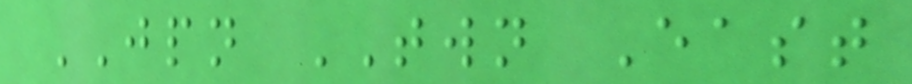JPN TWN East
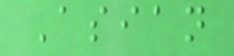Asian
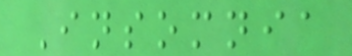Insomnia
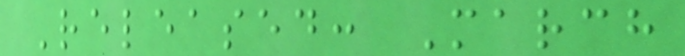Released: March
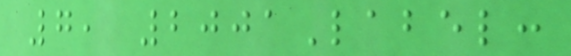7, 2001Label:
